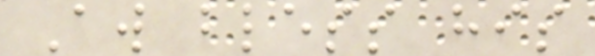Aw bless his
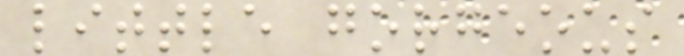little gorgeous
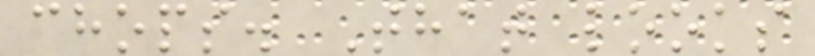chops. That looks
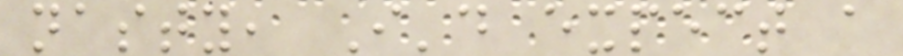nasty, I'd expect a
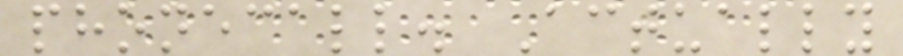phonecall. Actually
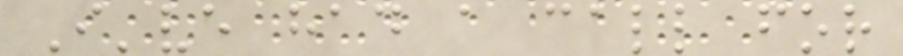I've had a call for
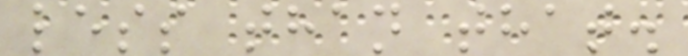less than that.
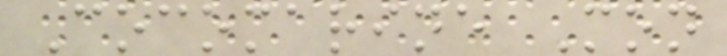Cocomarine Mon
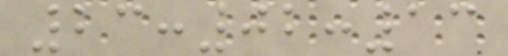23:02:13
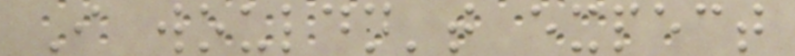I wouldn't expect
